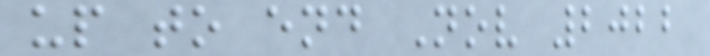up to end Nov 2022
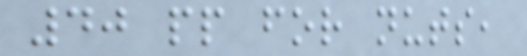40 pp for nuts,
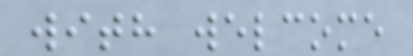with welcome
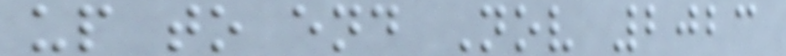up to end Nov 2023
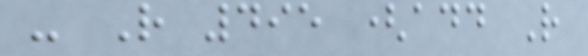- R 495 (add R
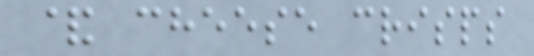& cheese crisps
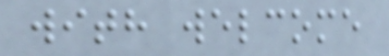with welcome
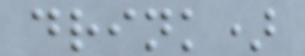drink)
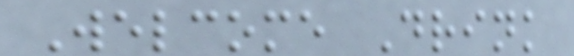Welcome Drink
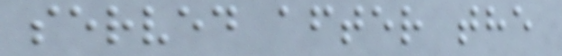served after the
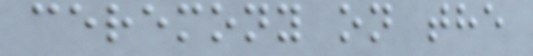ceremony on the
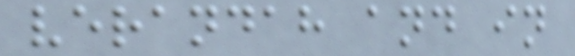verandah and in
